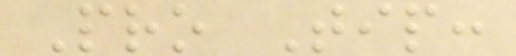Pro Tip:
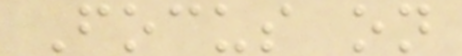Focus on
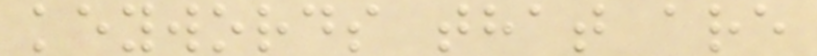keywords that are
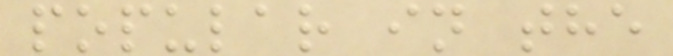popular in the
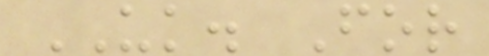UK. For
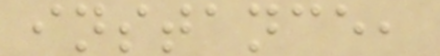instance,
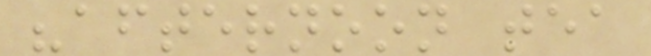"afternoon tea
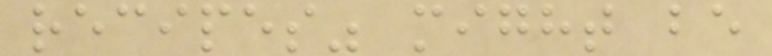recipes" might be
